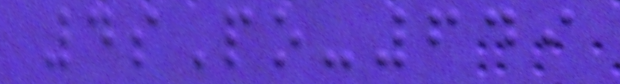4sPo-649
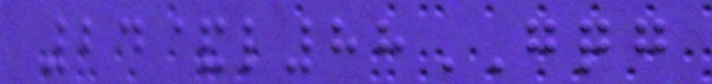24&l88GQG
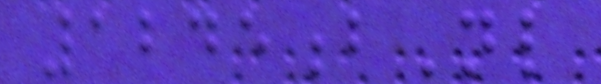1245bNl
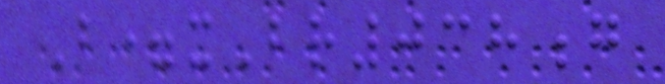B=xBr038g
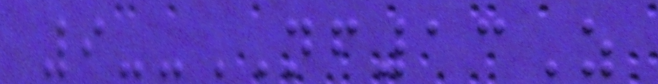9--NF13Z
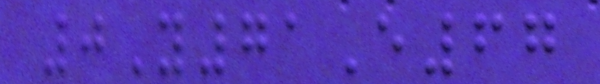0Y71E67
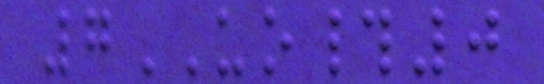7UO#0
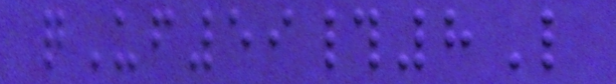qUf59#8L
